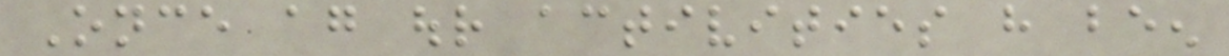Once again our activities have been
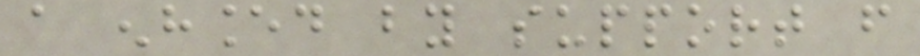a enhanced by support from
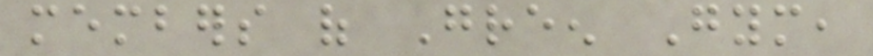members of Green Gym,
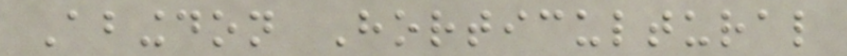Abingdon Horticultural
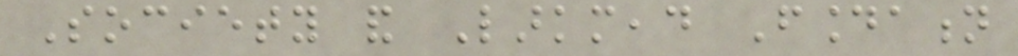Society and Larkmead Foundation
